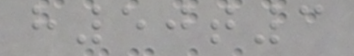h50t3
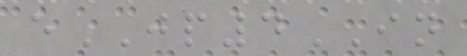eJP4IN
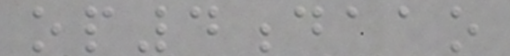op4daao
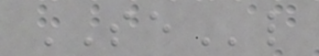SEl
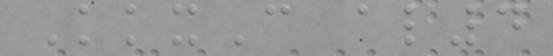KkxC al4
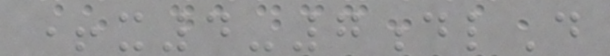+x4-7dlD
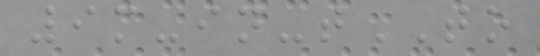9m-in-tTO
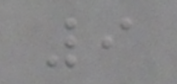9
